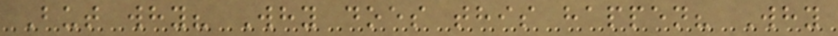But why? Why does this happen? Why
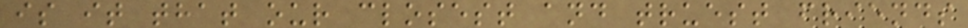is it that our closest and truest friends
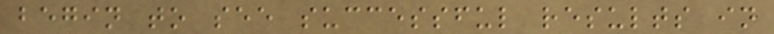begin to see successful results in
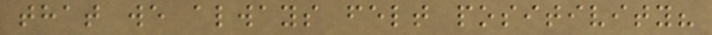that we always felt positivity?
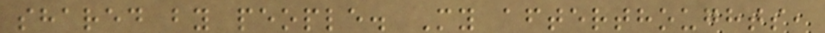shared by people. My afterthoughts,
